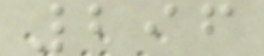296
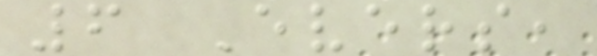6 Evers,
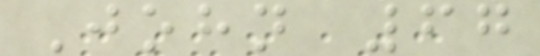John 67
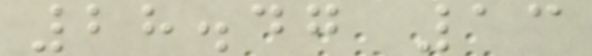28.47 13
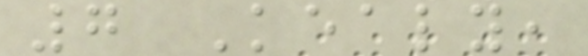7 Kealy,
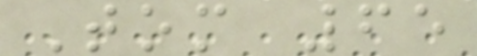Tom 65
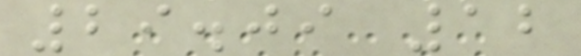29.09 12
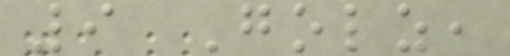9 Golz,
